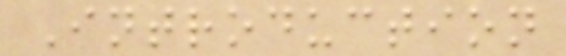Introduction
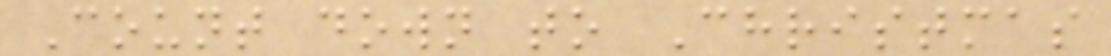Count down to Christmas
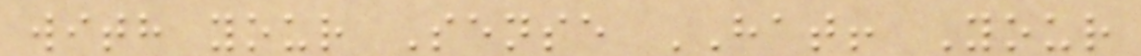with your Sense HAT! Your
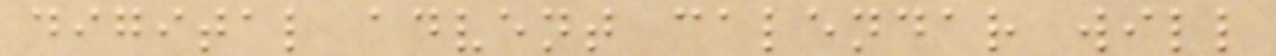digital advent calendar will
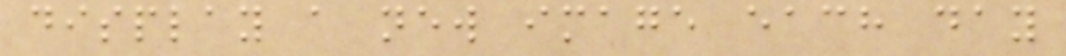display a new image each day
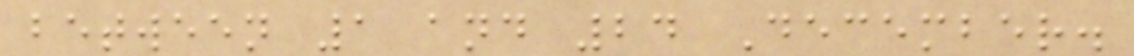between 1 and 24 December.
